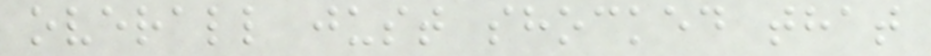overall just shocked that
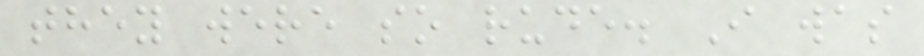they were so rude. I was
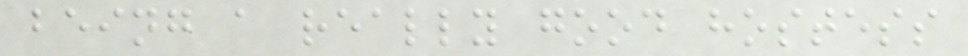being a really good hostess
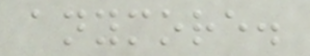anymore.
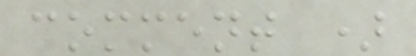comment )
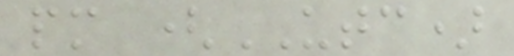pm (UTC)
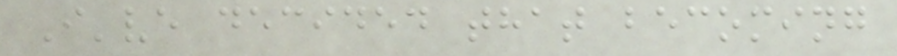I've decided that becoming
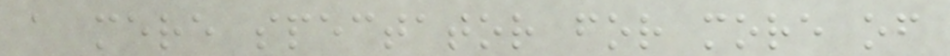a mere spectator for more of
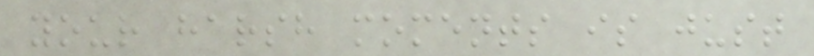your harsh moments is just
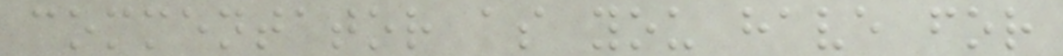commentator as you have for
